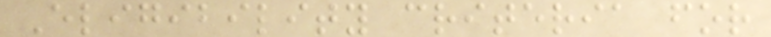Eligibility criteria for
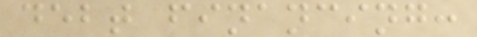debt financing:
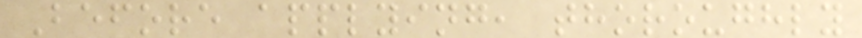Before applying, thoroughly
